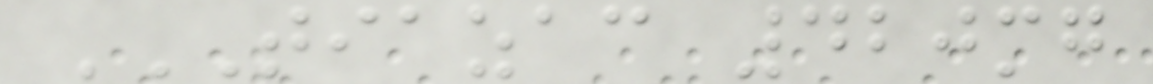TIAZAC 420MG
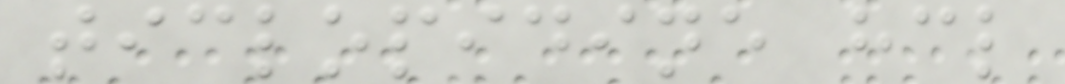ticlopidine hcl
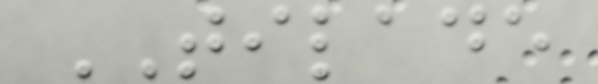TILADE
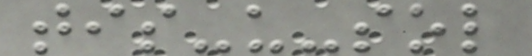tis-u-sol
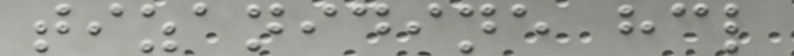tizanidine hcl
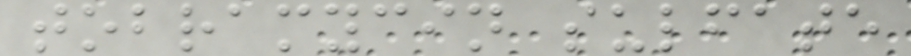tobramycin sulfate
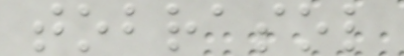tobrasol
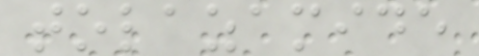tolazamide
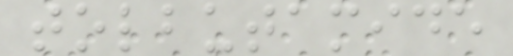tolbutamide
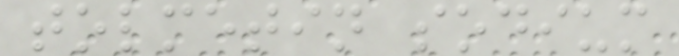tolmetin sodium
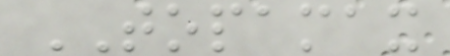TOPAMAX
